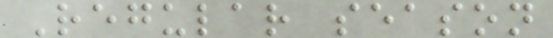Regular season
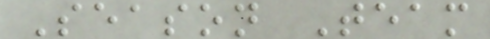Season Team
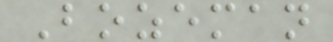Bozeman
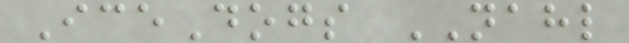IceDogs NAHL
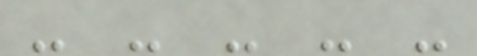- - - - -
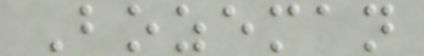Bozeman
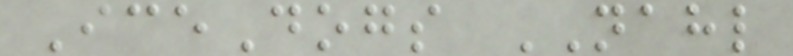IceDogs NAHL
